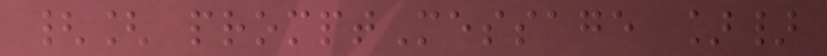{[ promptMessage ]}
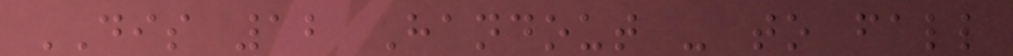DIS 12 Handout - to fall
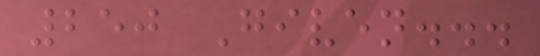250 Given...
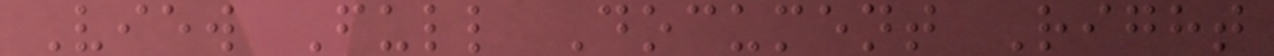View Full Document Right
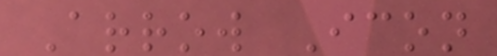Arrow Icon
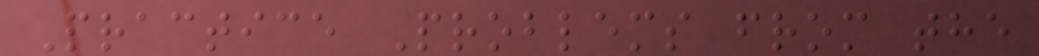Practice Problems from the
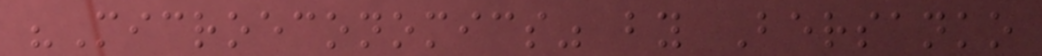"Microeconomics" by Bersanko
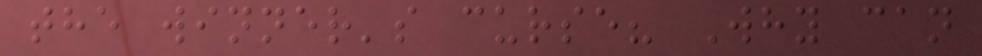the winner's curse? Why can
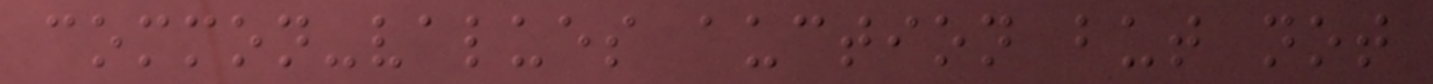common-values auction but not
